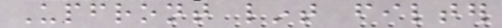Upfront lint filter
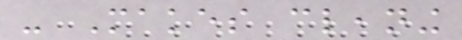- Makes cleaning
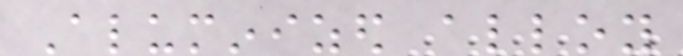Aluminized alloy
